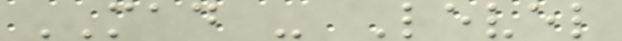MAD - Level
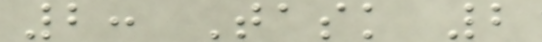2: Task 2
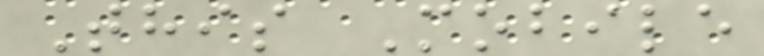This Mobile
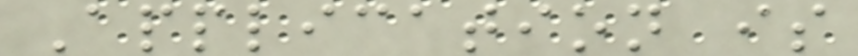Application is
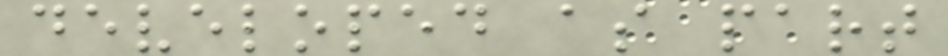developed as part
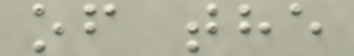of the
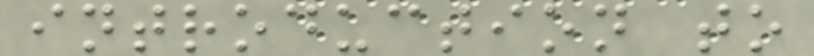introduction to
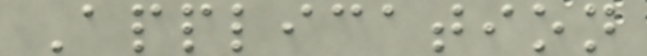Application
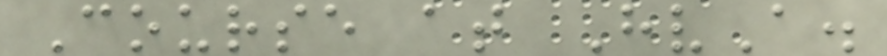Course at HvA.
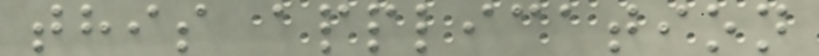this application
